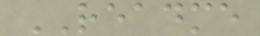README
